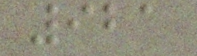921
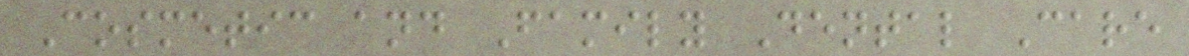Cosmetic and Family Dental Care
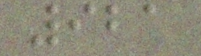921
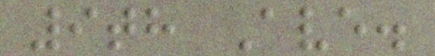9th Ave.
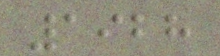1928
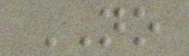NO
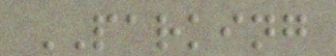PARKING
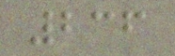236
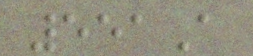551A
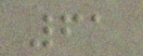61
